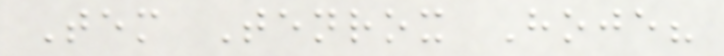Tem Tenrox Hoje?
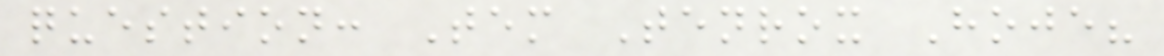question: Tem Tenrox Hoje?
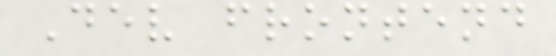Dev frontend
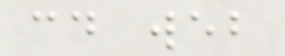cd web
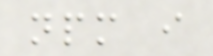npm i
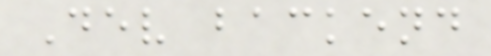Dev backend
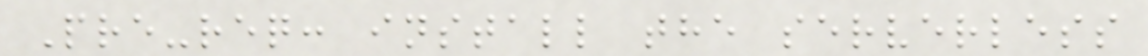Pre-req: install the serverless
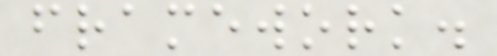framework.
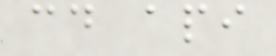cd api
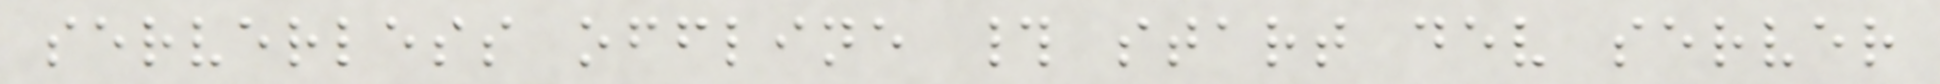serverless offline # start dev server
